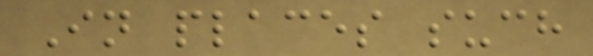In places such
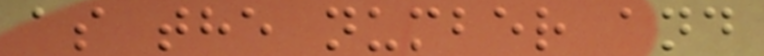as the number and
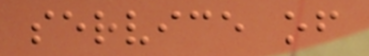service of
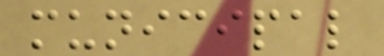municipal
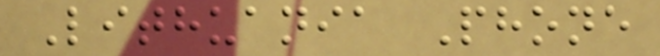Lithuania Phone
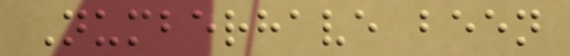Numberhave been
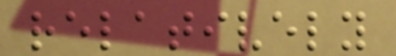relatively
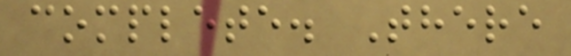complete. There
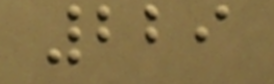229
